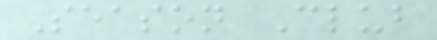Season Club
